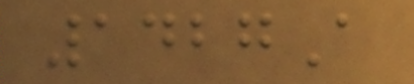1427A
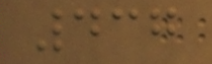437
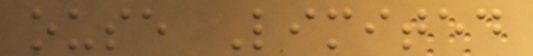ouse Limited
